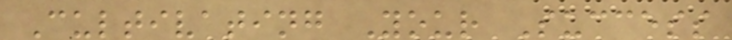Cultivating Your Success
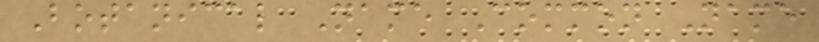Botanical Name Common Name
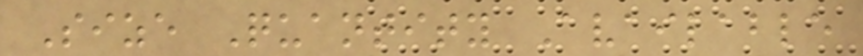Size Quantity Available
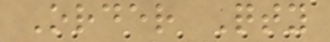Order Qty
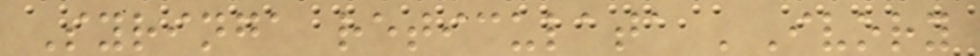Syringa reticulata 'Ivory
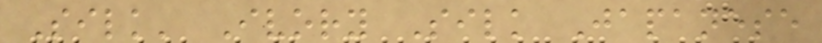Silk' Ivory Silk Japanese
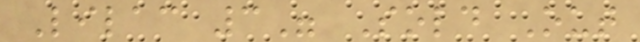Lilac 3" Sold Out
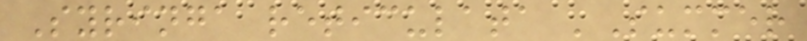Syringa reticulata 'Summer
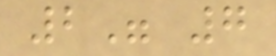2" 7
